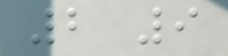2 9
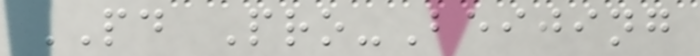PD Pro-Beijing
